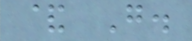& G.
